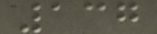137
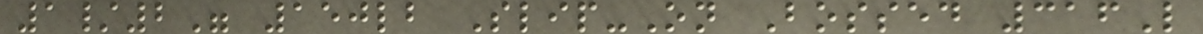1/2" 150lb Slip-On Bossed 316L
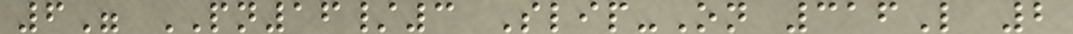6" PN16/3 Slip-On 316L 2
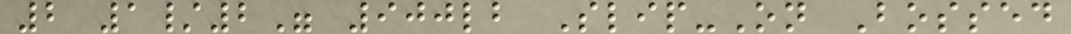2 1/2" 900lb Slip-On Bossed
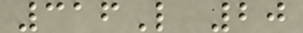316L 20
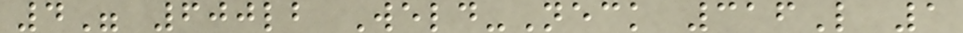4" 600lb Weld-Neck 316L 1
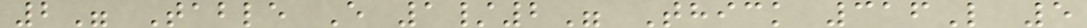2" Table E 1/2" Thick 316L 5
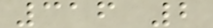316 2
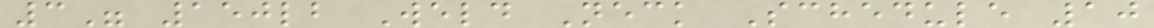3" 150lb Weld Neck Schedule 10
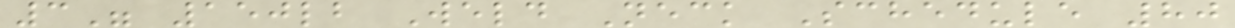3" 150lb Weld Neck Schedule 80
